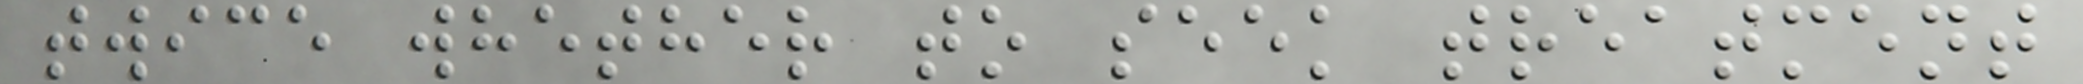twice whether to seek treatment
